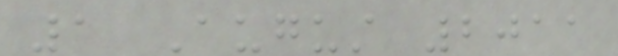1 August 2011
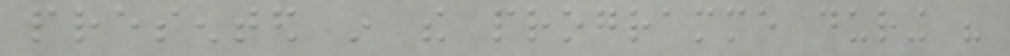presented in the programme during his
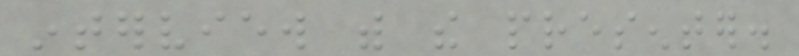interview with the presenter.
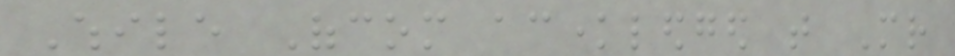While Ofcom acknowledged that Mr
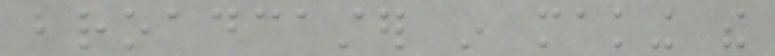broadcaster in making the
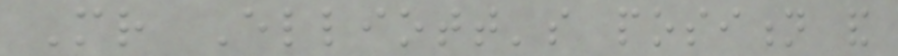Mr Elliott's position and
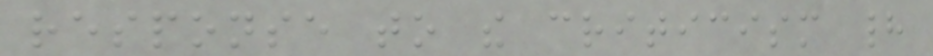response to the criticism had
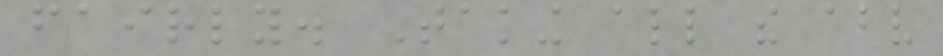fairly. Taking all the above
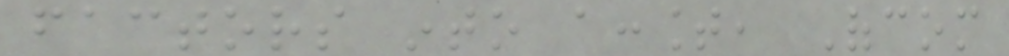factors into account, Ofcom
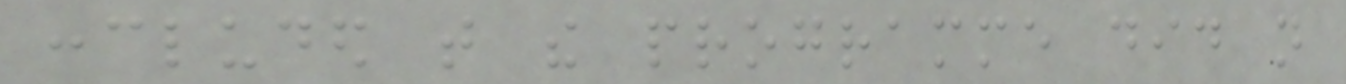concluded that the programme did not
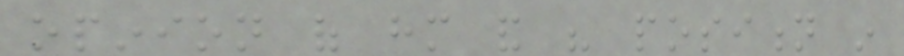opinion of him and his position in
